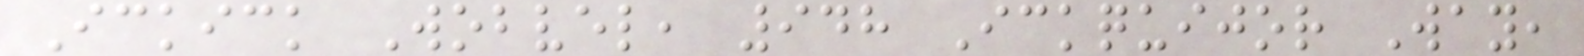Ickick Wobvel, 948 Ickquijor Way,
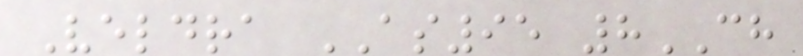Veldra AS95 8CH
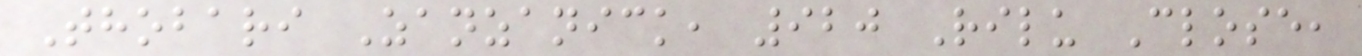Thobari Zanzanick, 920 Rilu Close,
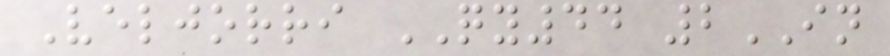Veljorri QY44 2IN
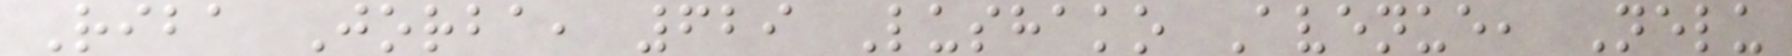Riba Jorba, 629 Lushako Avenue, Nelu
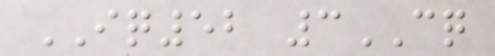IQ52 3CQ
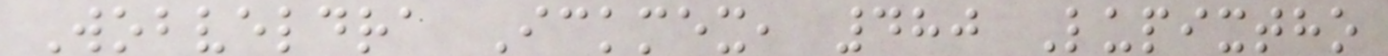Wobveldra Ickmex, 480 Lupixtho
